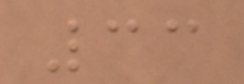33
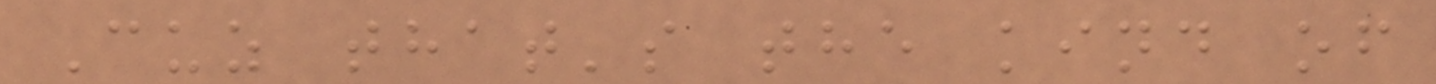Cuz that's the kind of
